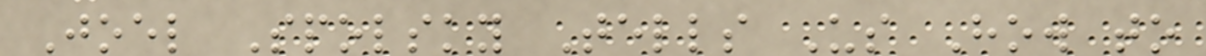Joel Spolsky Tells Us How to
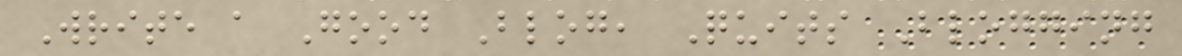Write a Good Blog, Quits Blogging
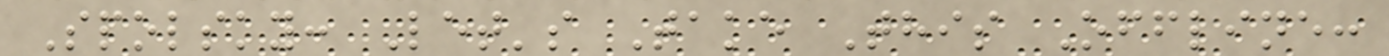Spolsky: Let's Take This Offline:
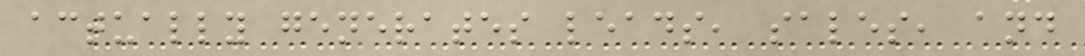actually generates leads, sales, and
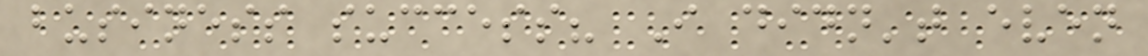business success? I didn't even
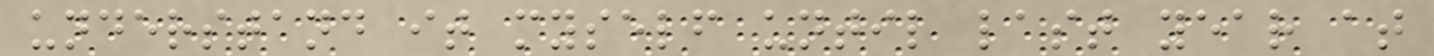understand it myself until last year at
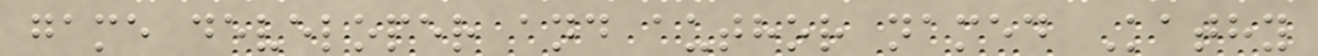game developer and author named Kathy
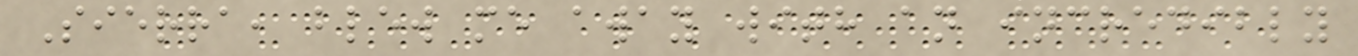Sierra, blew me away with an incredibly
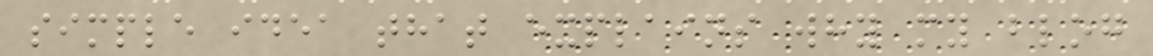simple idea that explains why my blog
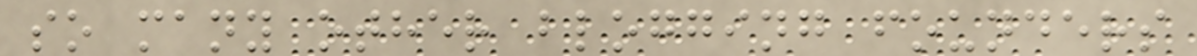so many other blogging founders
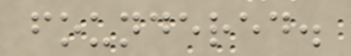foundered.
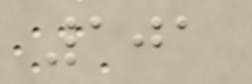101
